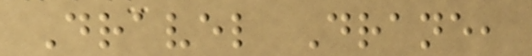Dravel Drane,
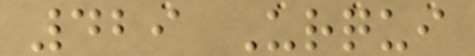429 Urqui
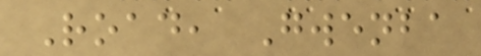Road, Gwenba
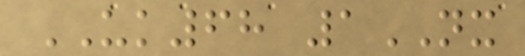UK68 1NX
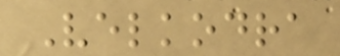Velkodra
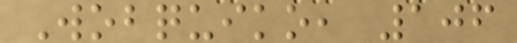Wobquiko, 106
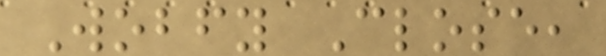Wobfy Close,
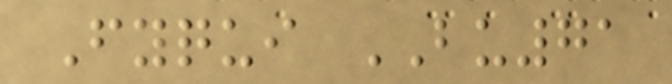Fyqui BU71
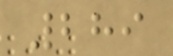289
